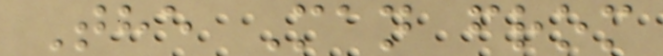The Man from
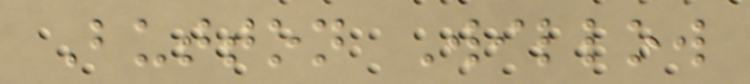Button Willow
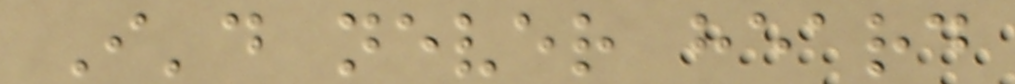I'd never heard
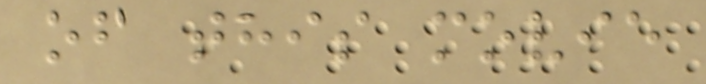of this movie
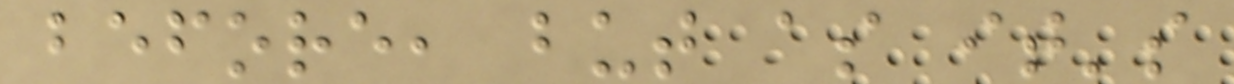before, but as it's
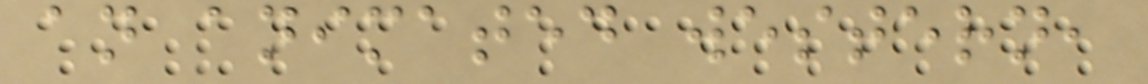an animated western,
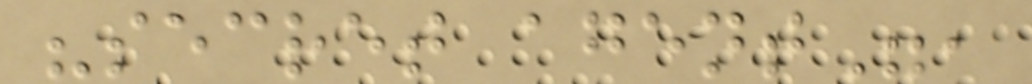"secret agent",
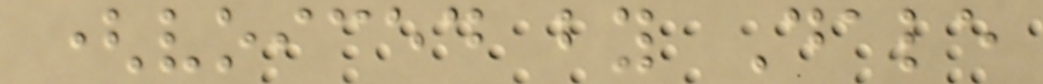(voiced by Dale
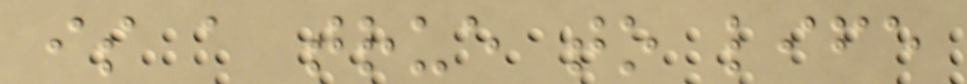is a true to life
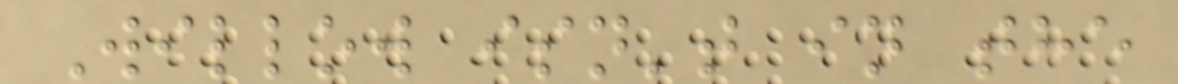Willow isn't in the
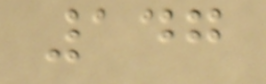147
